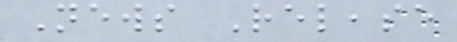News Release
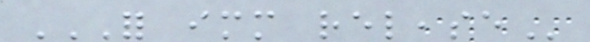FOR IMMEDIATE RELEASE
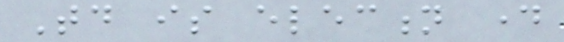Today is election day
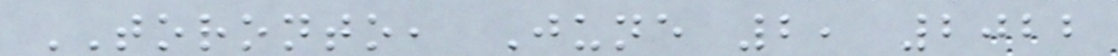TORONTO, June 2, 2022
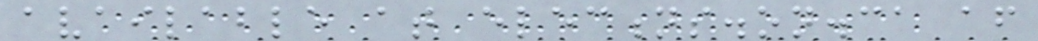available at elections.on.ca after
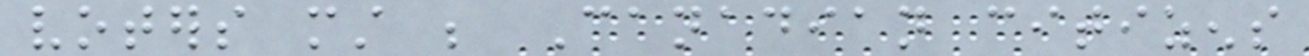voters must be Canadian citizens
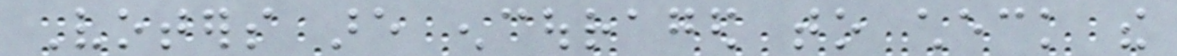Voters are encouraged to check the
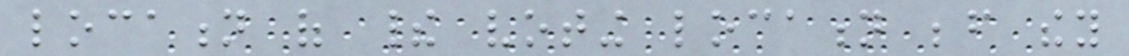location of their voting location before they
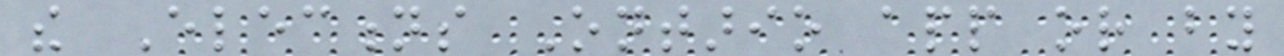the Elections Ontario app or by
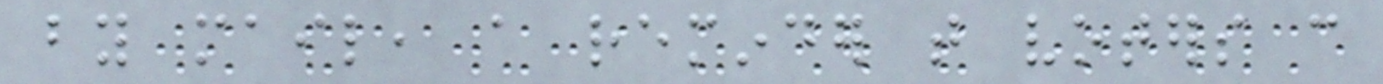by mail, a reminder that voters can
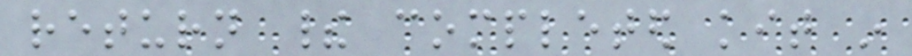return their completed kit in
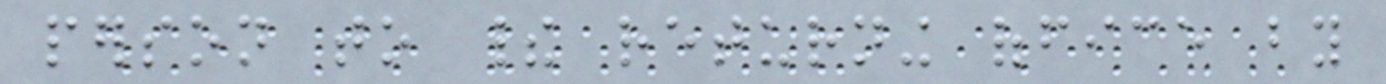person to their returning office by
